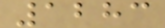1283
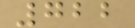722
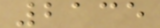2135
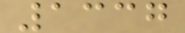1337
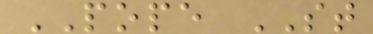POPE ST
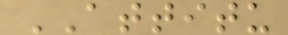ATTITU
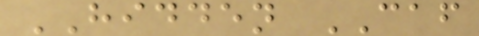HIDDEN CAF
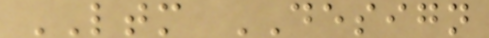LTM DESIGN
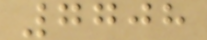7708
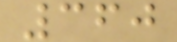360
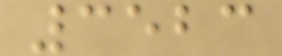3523
